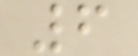6
